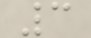3
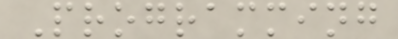Programming
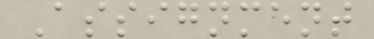Assignment
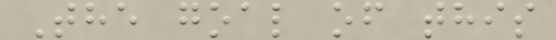The goal of this
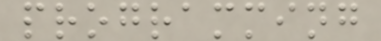programming
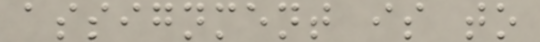assignment is to
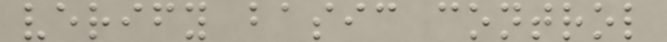verify basic control
